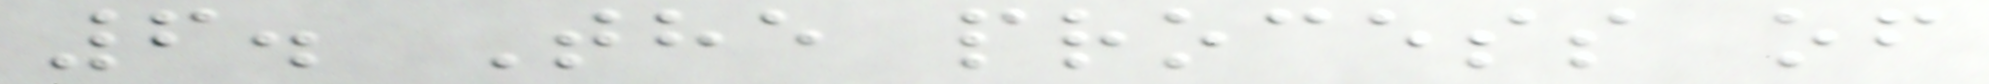6. The process of
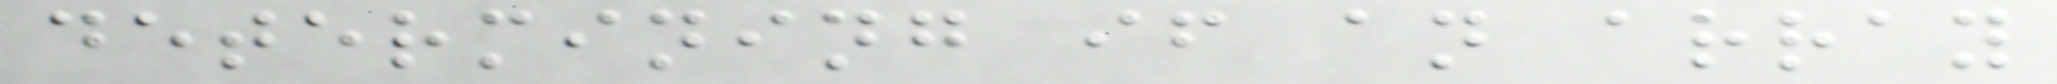determining if an array
